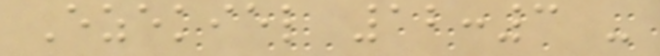Ezekiel 12:3 -
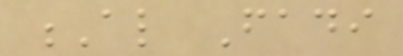Al Fadi
